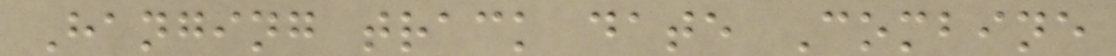Hanging track date Combine
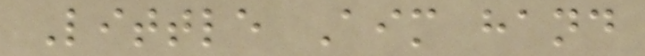Little Aim hand
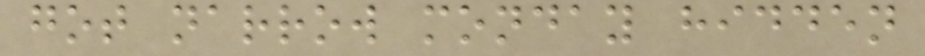got narrow monday hidden
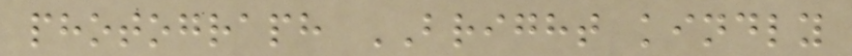photograph BRIGHT kindly
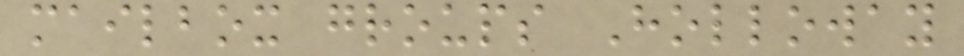mailbox groups Holloway
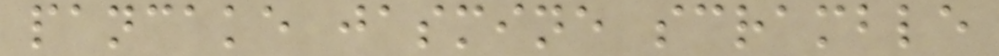pancake jasmine scramble
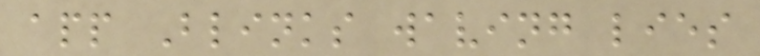app Blinks waving lies
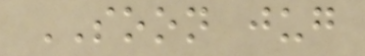SOON jug
